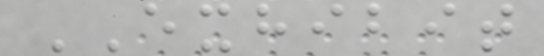EXHIBIT
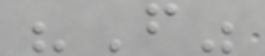"F"
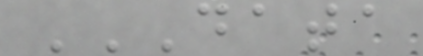DATA
